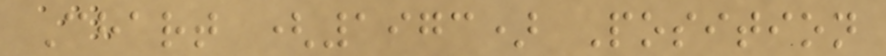Chart (1973) Position
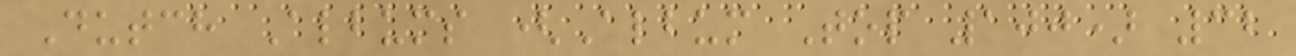Dutch Albums (Album Top 100) 32
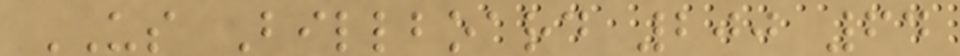US Billboard 200 64
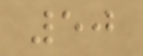50
